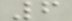6
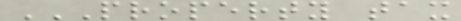PROPERTY TAX
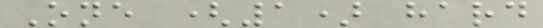One (1) hard
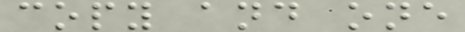copy and one
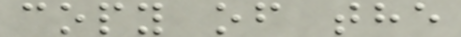copy of the
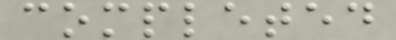completed
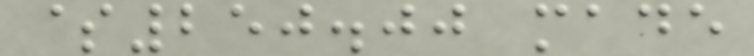$250.00 made
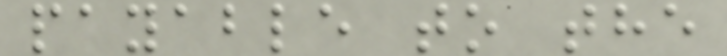payable to the
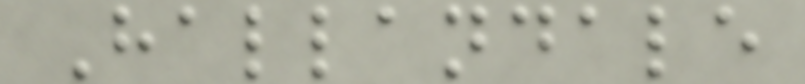Hallandale
